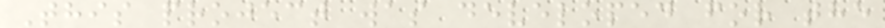This project was developed for the
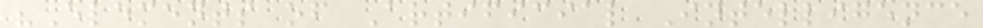"Elements of Artificial Intelligence
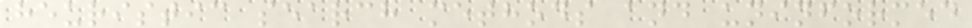heuristic search methods and uninformed
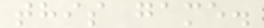this game.
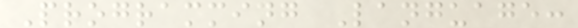Programming Language:
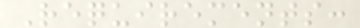Requirements:
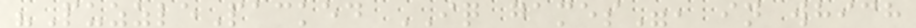"PuzzlePacked IQ games", in which
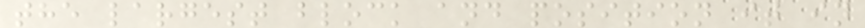the largest block and position it in
